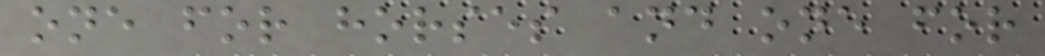one for horses and one for
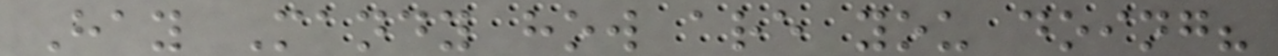Hay Mandy how are you doing?
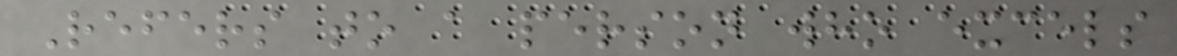Refers to a person who excels
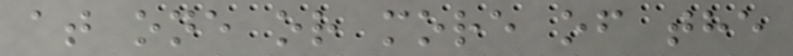at one or more of the
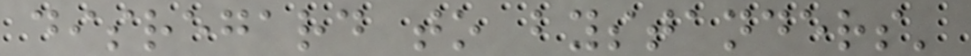disregard to bystanders'
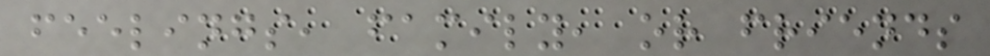feelings, family, or friends
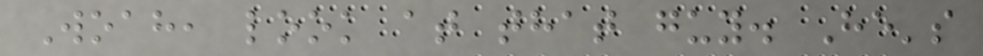Woah, look at that guy. He's
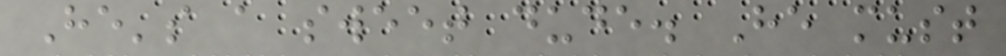He's a sweet dude. He must
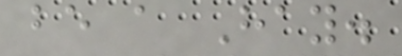be a Hay.
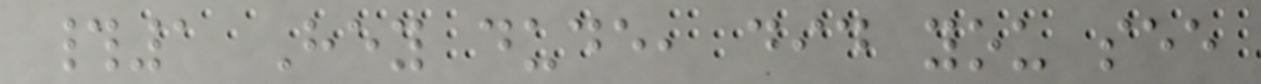#1 Hey dude, did you see
